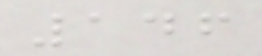146
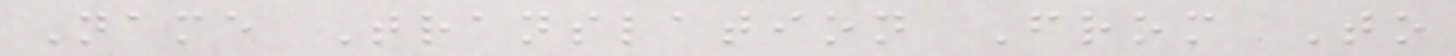Name Translation From To
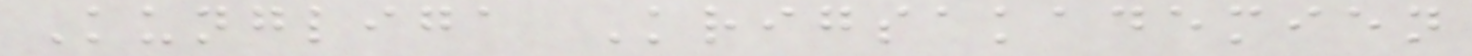Kungliga Krigsakademien
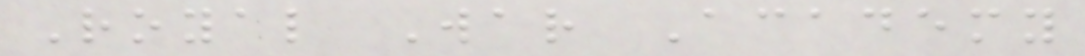Royal War Academy
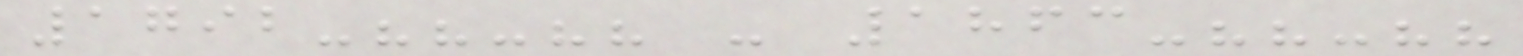1792-??-?? - 1863-??-??
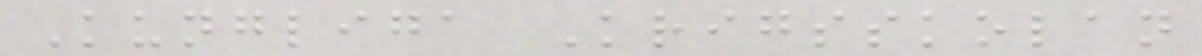Kungliga Krigsskolan
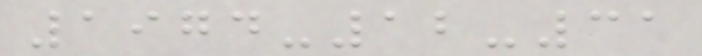1974-12-31
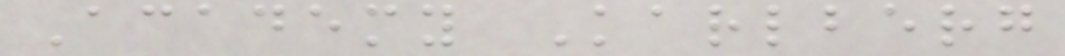Academy Karlberg
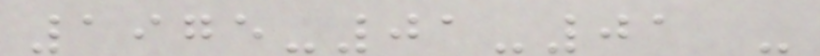1975-01-01 -
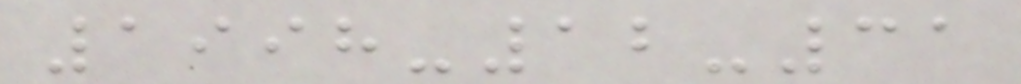1998-12-31
